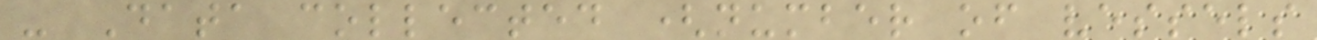- Data collected (number of vessels
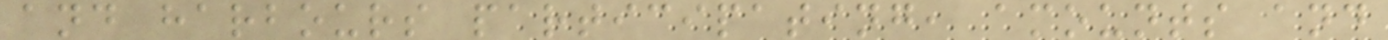and harbours participating, amounts and
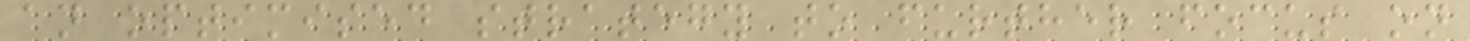an optimised strategy to further focus on
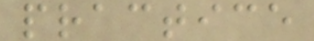practice
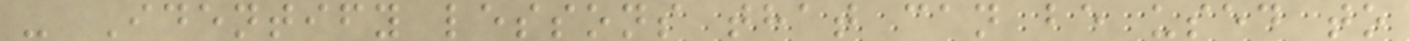- Identify lessons that can be used to
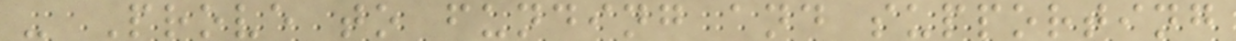- Prove to funding and supporting
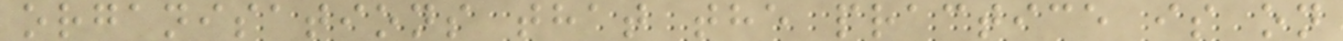organisations that the practice is on
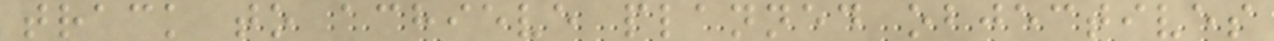track to achieve planned objectives
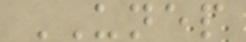UNEP
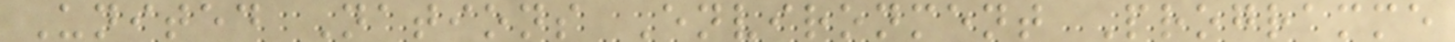United Nations Environment Programme
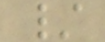/
